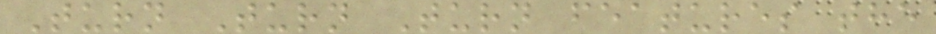Turn Turn Turn features the
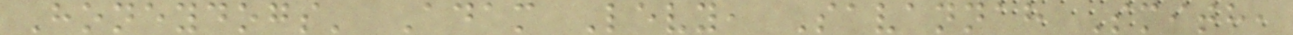Honeydogs' Adam Levy, Savannah Smith,
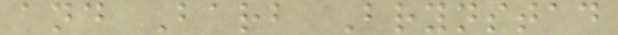and Barb Brynstad
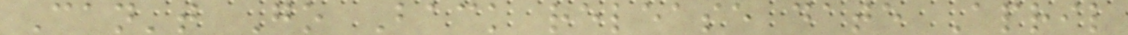Can't Go Back release date April
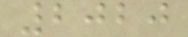2020
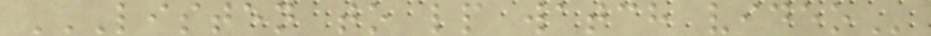LISTEN TO LP WATCH VIDEO
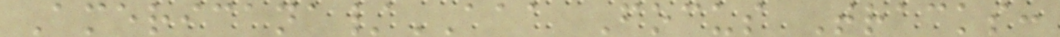Americana/AAA Focus Tracks:
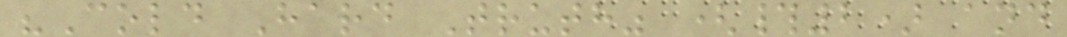"Cold Hard Truth" (#2) and
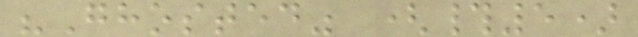"Ghosted" (#5)
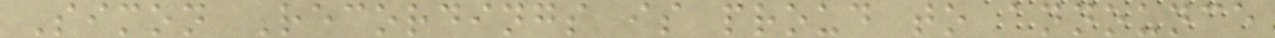Simon Recordings is proud to announce
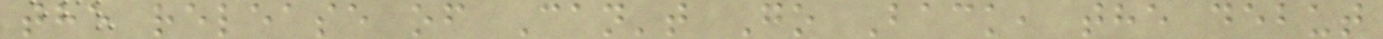the release of Can't Go Back, the debut
